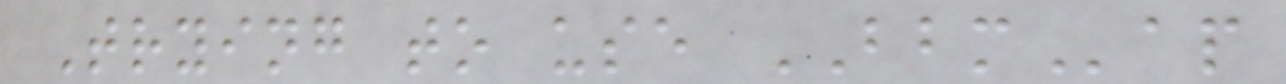Trying to use BBMap
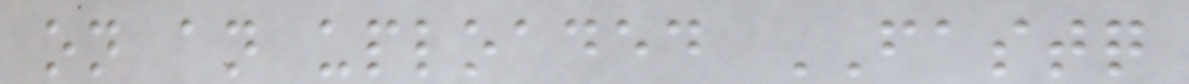on an uploaded FASTQ
